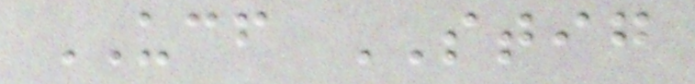UCF STIG
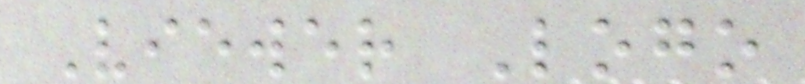Viewer Logo
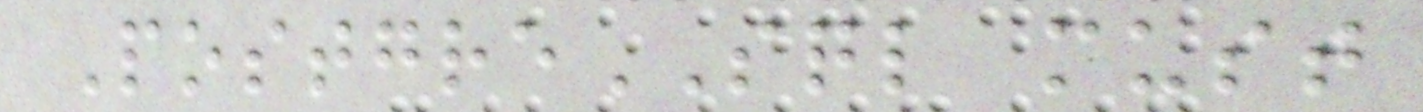PostgreSQL must
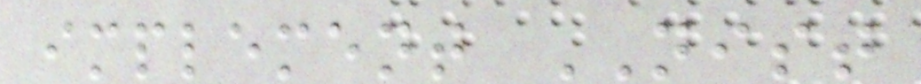implement NIST
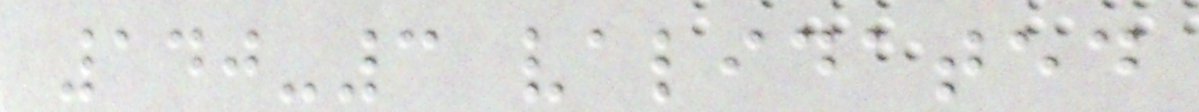140-3 validated
